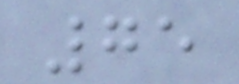75
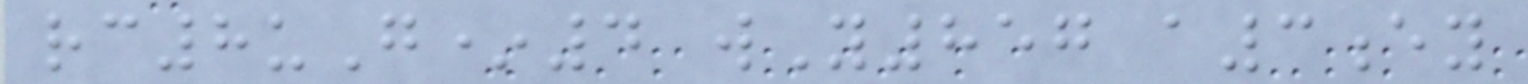rc8uG*4 wY857 a3ey
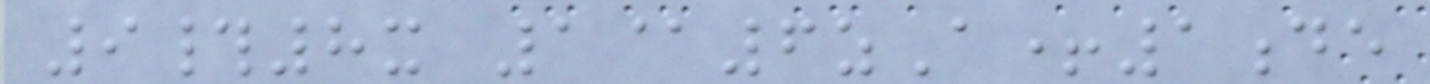9#8x 1@6zA+1de
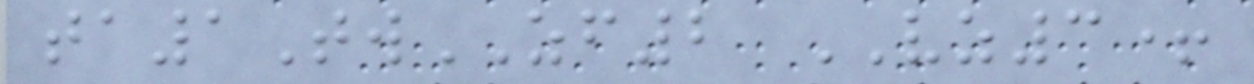ta1TwZF2 VZ3+
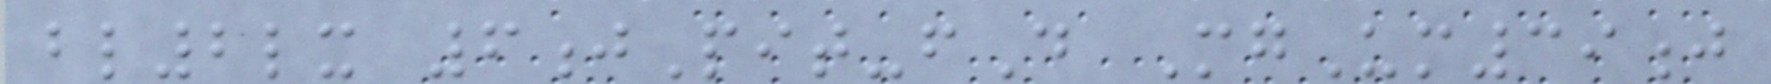bl2lx 6jPit-fD MgUm39j
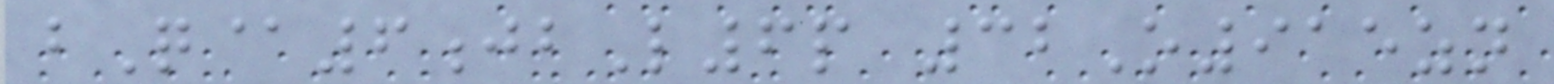bQ@6jbL6p 32O915zn
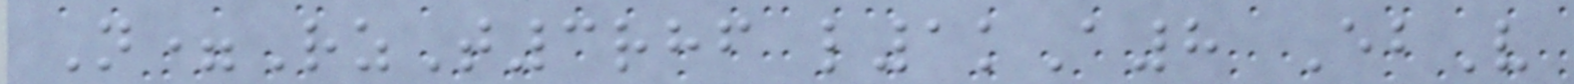N=RzT3rhf l1kA8 EbV
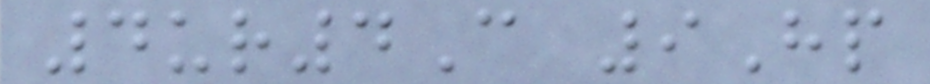4ur4C 9Hp
